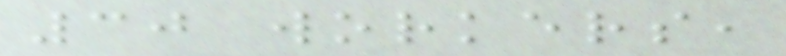30 workers,
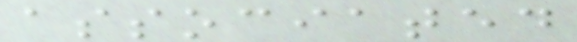associated
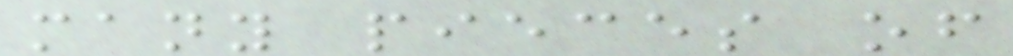many pieces of
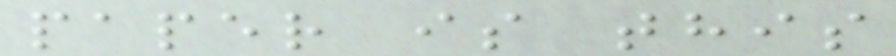paper is this
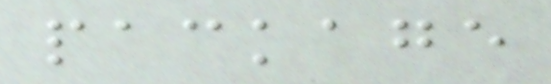package
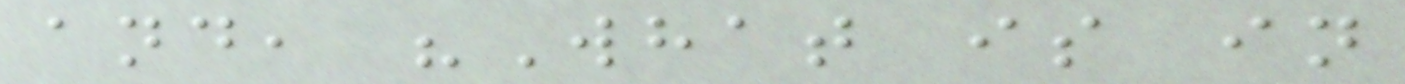and, "What is in
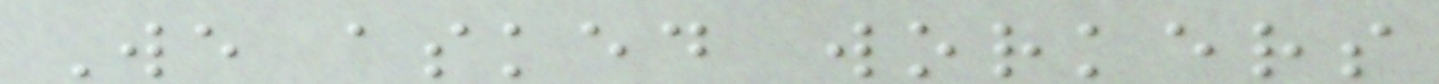We asked workers
